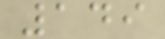149
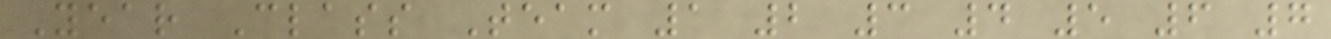Year Class Team 1 2 3 4 5 6 7
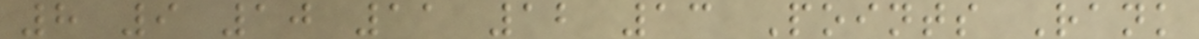8 9 10 11 12 13 Points Rank
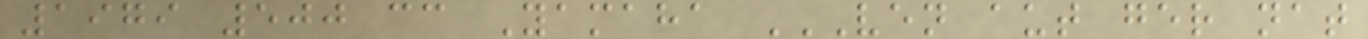1979 500 cc Yamaha VEN AUT GER NAT
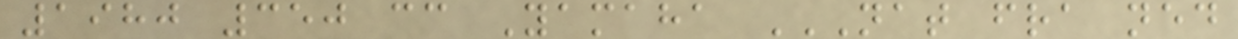1980 350 cc Yamaha NAT FRA NED
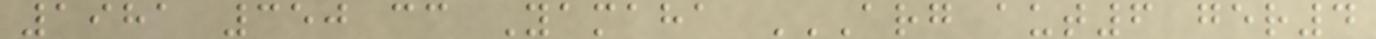1981 350 cc Yamaha ARG AUT6 GER4
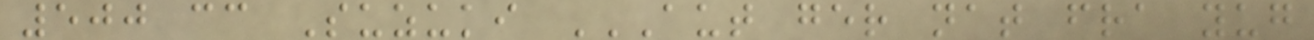500 cc Suzuki AUT GER NAT FRA YUG
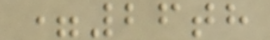=26th
